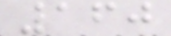160
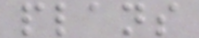plans
